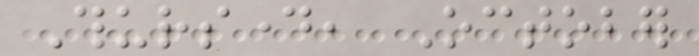Thursday, October
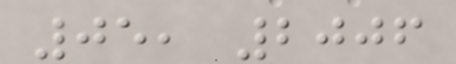05, 2006
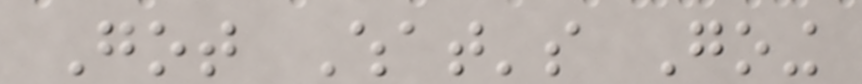Got What's Going
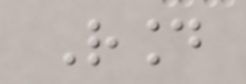Round
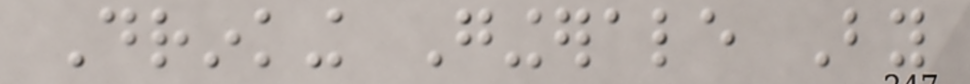Drinking Gingerale By
